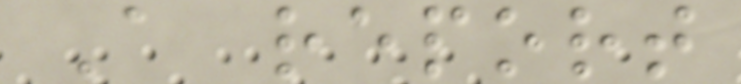A report
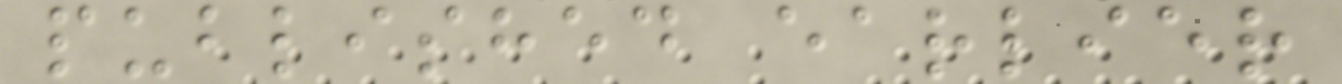published earlier
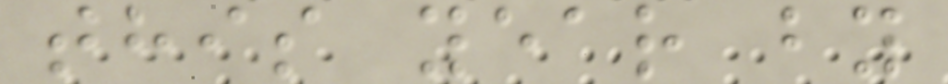this year by
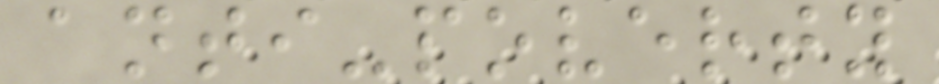anti-poverty
